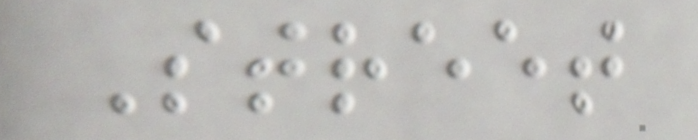Street
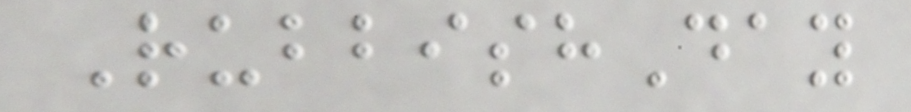RubbishDay
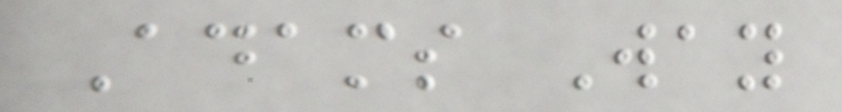Adams Way
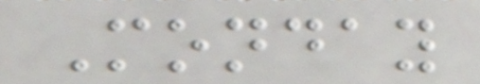Monday
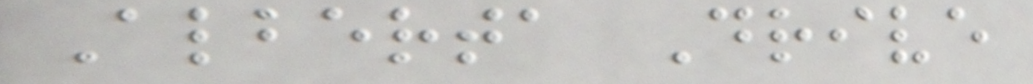Alberta Drive
